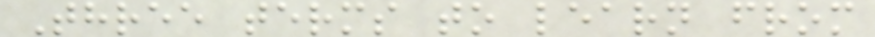Three terms to learn from
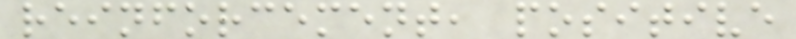reinforcement, positive
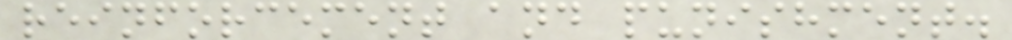reinforcement and punishment.
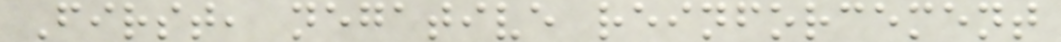First, negative reinforcement
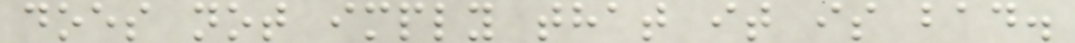does not imply that it is bad.
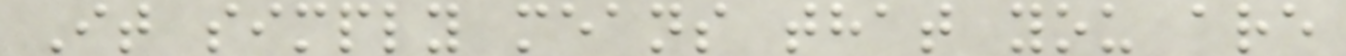It simply means that you are
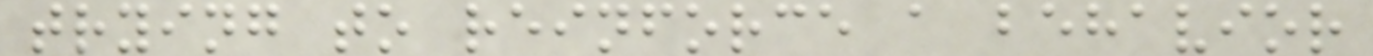trying to reinforce a behavior
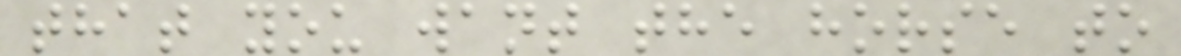that you want the horse to
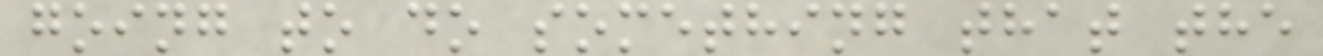going to do something that the
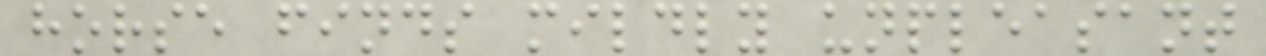horse finds mildly unpleasant
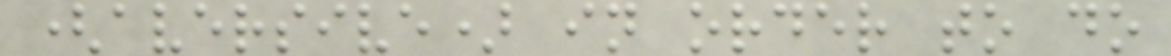(aversive) in order to do
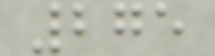275
